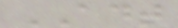ADT
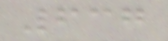637
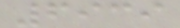6939
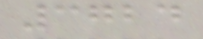3724
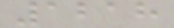1218
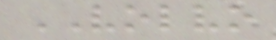VOLVO
